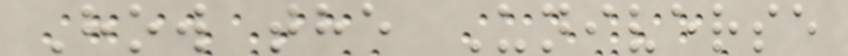How the Universe
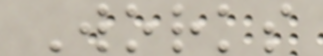Works
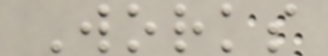Works
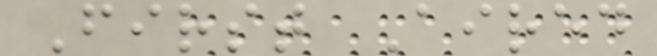First Aired
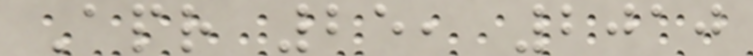Apr 25, 2010
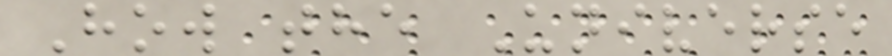How the Universe
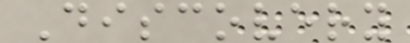Discovery
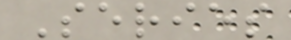Series
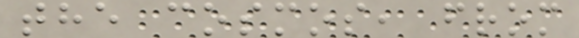the cosmos, from
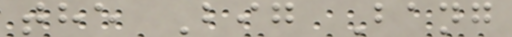the Big Bang
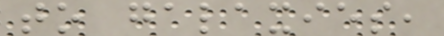to galaxies,
